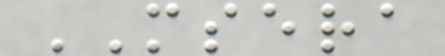MSERA
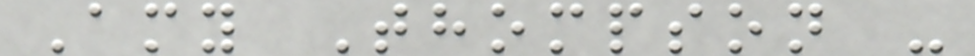Amy Thompson -
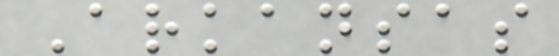Arkansas
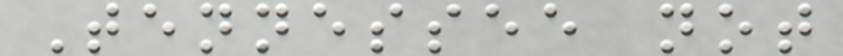Tennessee not
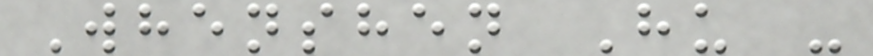Whenshen Hu -
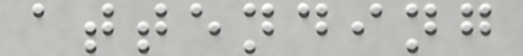attending
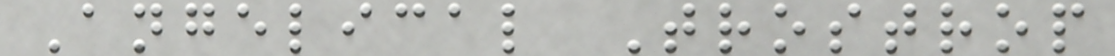Angelical Trostrop
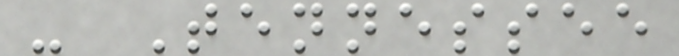- Tennessee
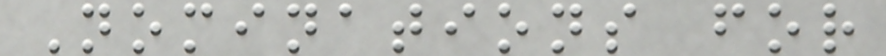Nominations for
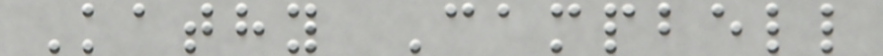Kathy Campbell
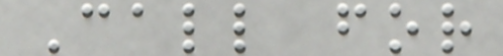Call for
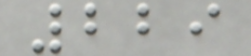229
